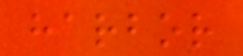harbor
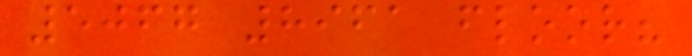5067 8961 floor?
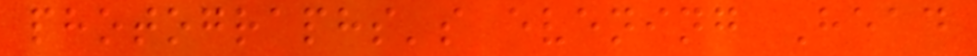photographs's evening Head
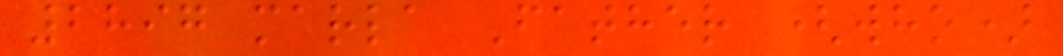2897 marla Father (who)
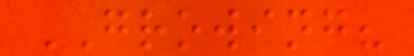GROWING?
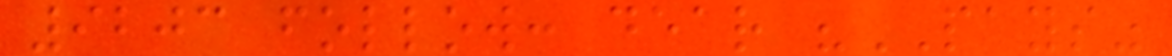9203 follow: dear "PAYS"
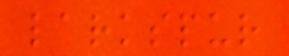larkspur
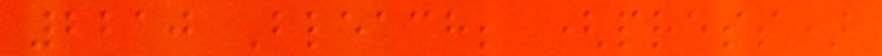2210 Bleach; (press)
